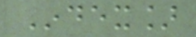Index]
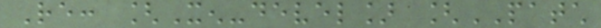Re: [Xen-devel] [PATCH
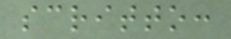scritto:
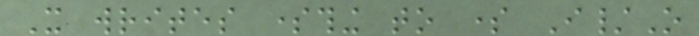It writes something to some I/O
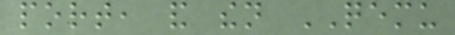port, and then QEMU
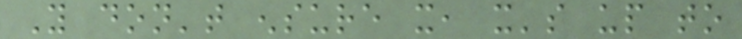You don't ensure it, it's up to
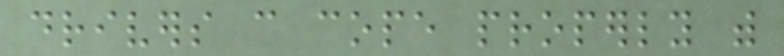drivers can cope properly with
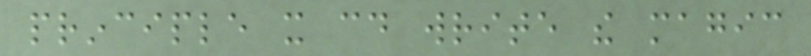principle it could write the magic
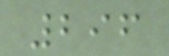296
